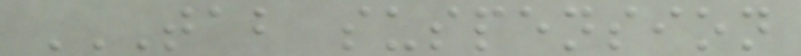TAB SUSPENSION
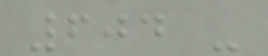604 -
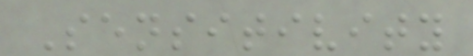Sensitivity
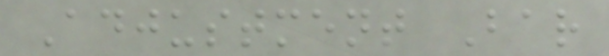Adjustment Bar
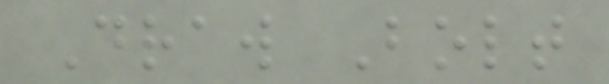Draw Bolt
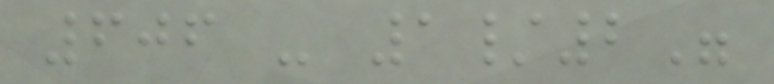606 - 1/2"
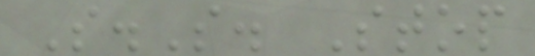S.S. Stop
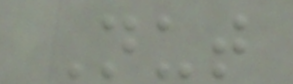Nut
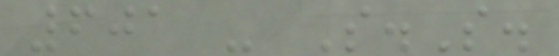601 - S.S.
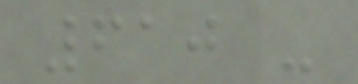610 -
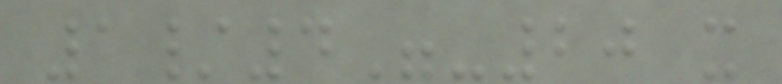1/4"-20 x
